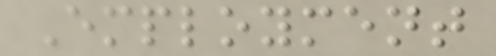Employment
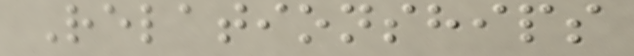Relationships
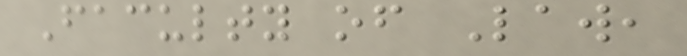Faculty of Law,
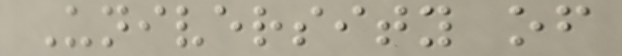University of
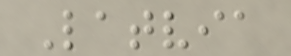Latvia
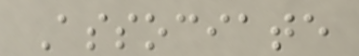Associate
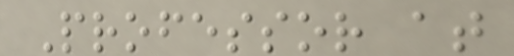Professor at
